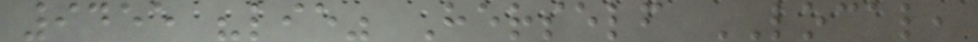9455 "lie" Herself LOCAL,
